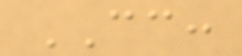CC:
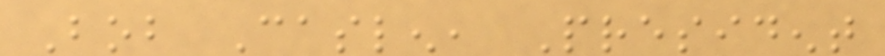Bob Caslen, President
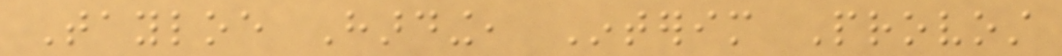Tayloe Harding, Interim Provost
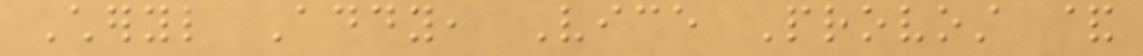Cheryl Addy, Vice Provost &
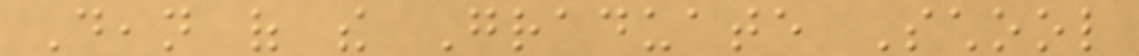Dean of the Graduate School
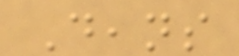Deans
